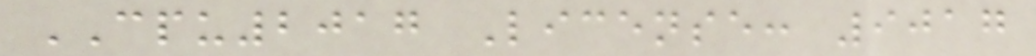CPU2017 License: 9017
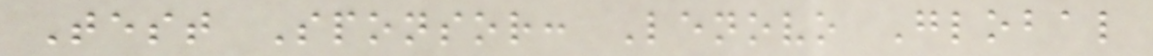Test Sponsor: Lenovo Global
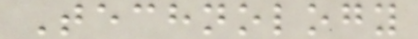Technology
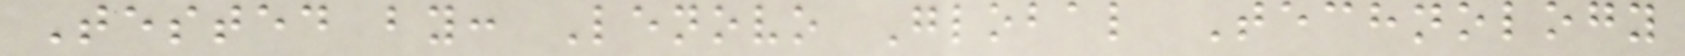Tested by: Lenovo Global Technology
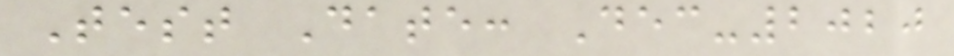Test Date: Dec-2020
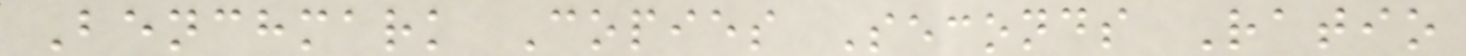Benchmark Copies Seconds Ratio
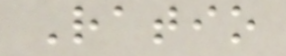Ratio
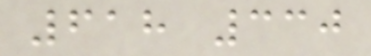618 330
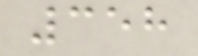358
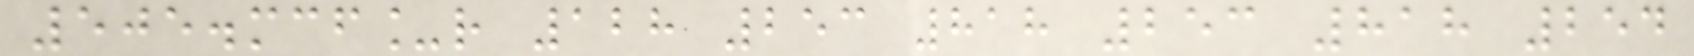505.mcf_r 128 253 818 253 818 254
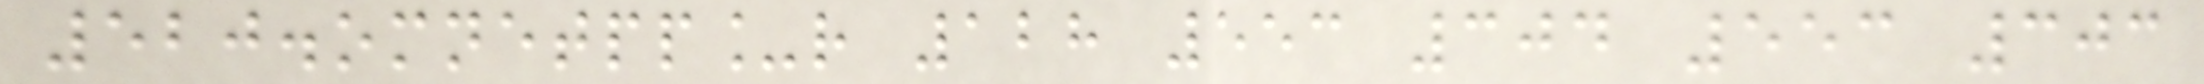520.omnetpp_r 128 553 304 553 303
